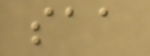saa
